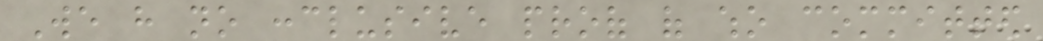We have no conclusive proof of who committed
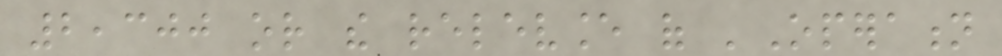2,300 or the relevance of 'Operation
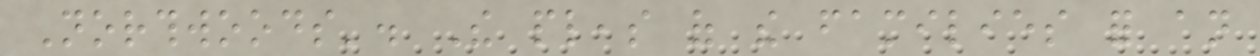Northwoods'. The pleas of the families for an
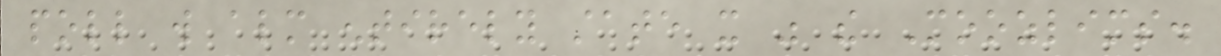poll will almost entirely state it was the Moozlims.
